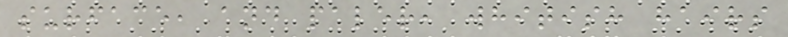surface, and paler, whitish hairs
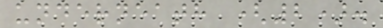underneath (2).
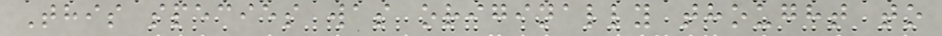This species was originally thought to
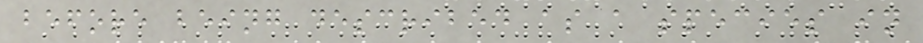before being described as a species in
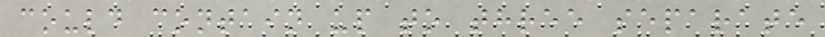could contain up to three separate
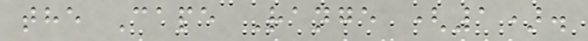the Cape Range (1).
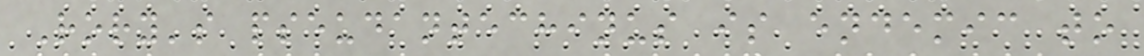Rory's pseudantechinus is endemic to
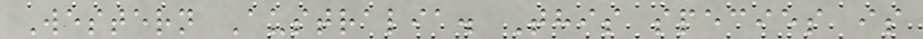Western Australia. This species is
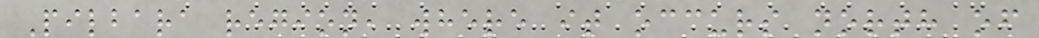Pilbara region, where it occurs north of
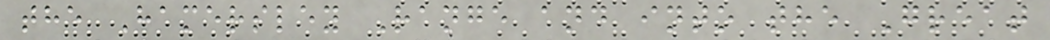the Hamersley Range and into the Great
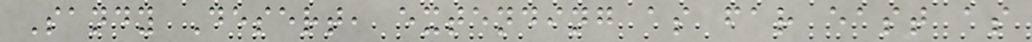Sandy Desert, extending as far east as
